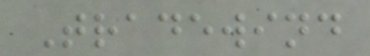Tradewind
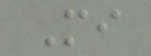Mi
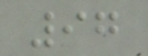97
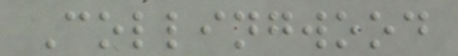Collingwood
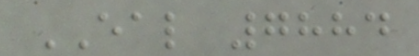EAL 7884
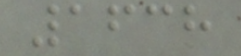1638
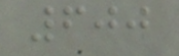600
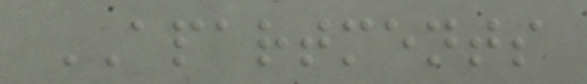APARTMENTS
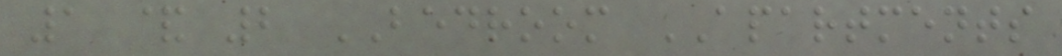1 & 2 BEDROOM APARTMENTS
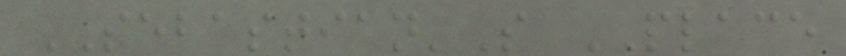SEBASTIAN'S PLACE
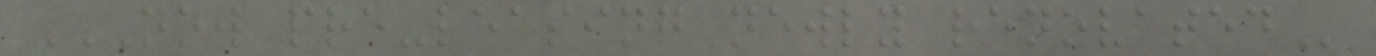NOW PRE-LEASING NEWLY RENOVATED
